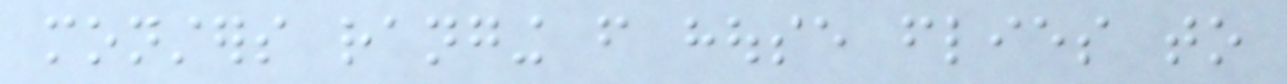monsters ranging from house flies to
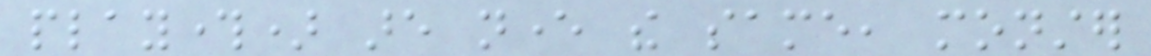playthrough) are never the same, monster
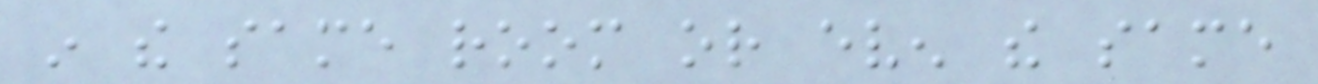in the same room or even the same
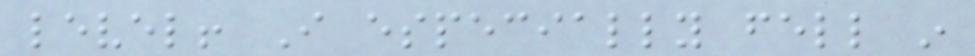level! I especially fell in
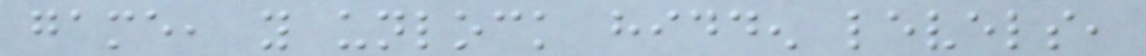game, you unlock hidden levels,
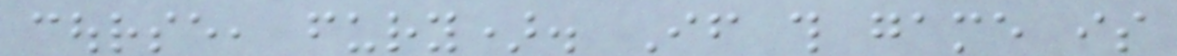course, fury). If this game is
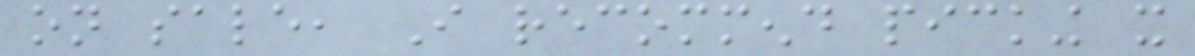on sale, I recommend picking it
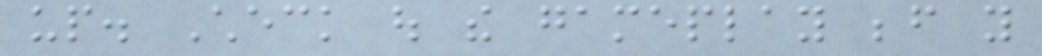up. Check out the gameplay before you
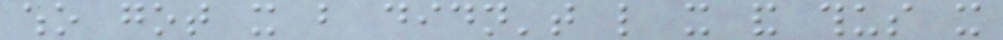who got it but didn't like it and thus it
